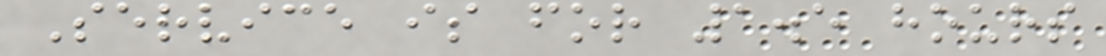Service is for 1.5 hours
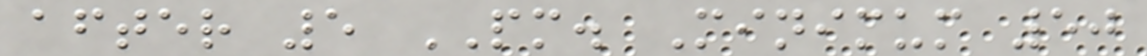after 5 PM. Minimum 50
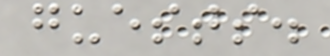guests.
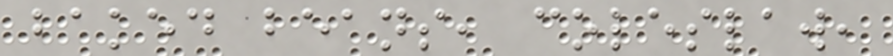baked beans, coleslaw,
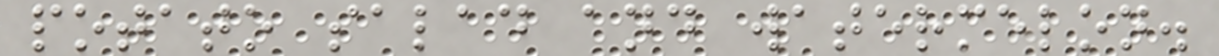potato salad and watermelon.
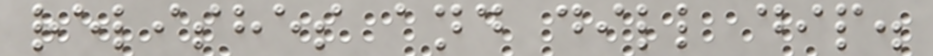relishes and dill dip.
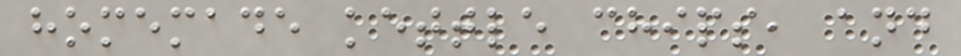homemade kettle chips, and
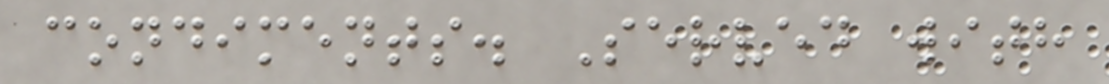condiments. Served with
